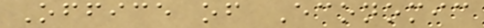Office of Economic
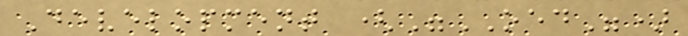Development ("OED")
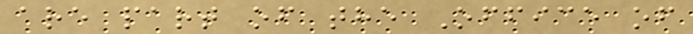are part of the Office of
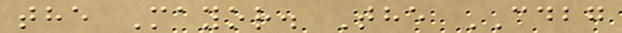the Mayor. The CDBG
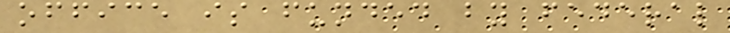office is funded by federal
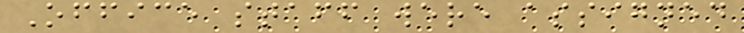Office staff were assigned
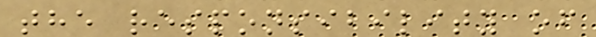the responsibility of
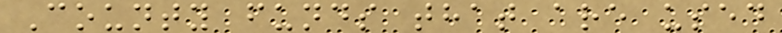County funds that are used
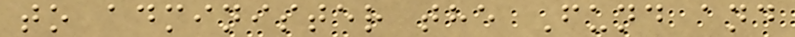to administer the Fund and
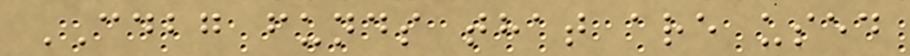CDBG funds that are used
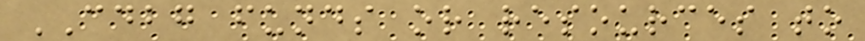CDBG funds or resources to
